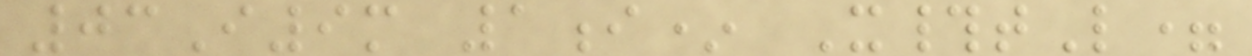03I9m 1i* X#tL=
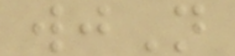wjN
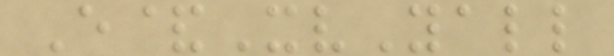E&XvYall
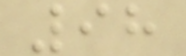98
